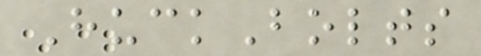HuckBolts
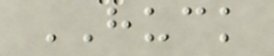HUCK
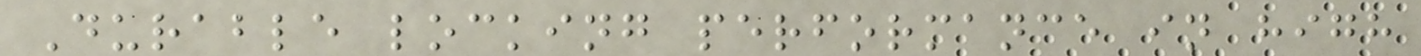Durable locking performance in high
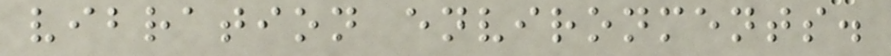vibration environments.
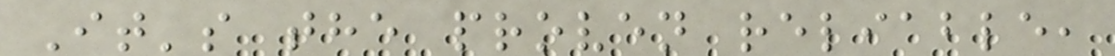It's the proven reliable,
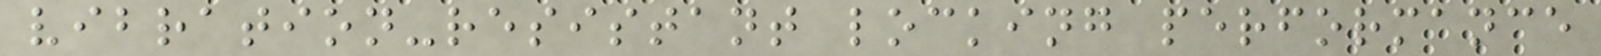vibration-resistant locking performance
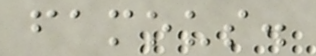famous.
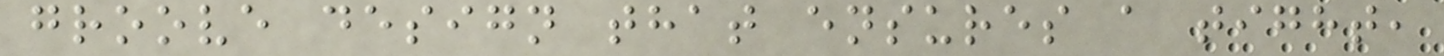groove design that ensures a tight,
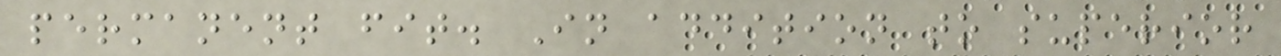permanent fit. In addition to superior
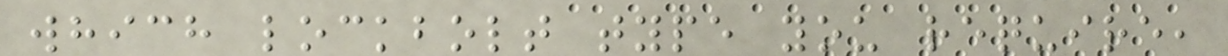which lockbolt type you require,
